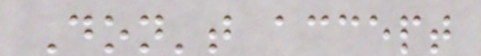Don't accept
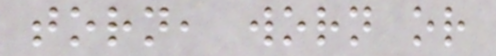torn, worn or
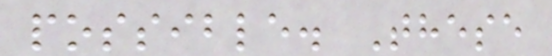possible. These
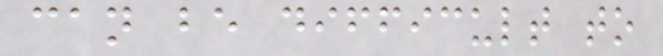can be difficult to
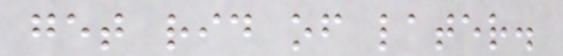get rid of later.
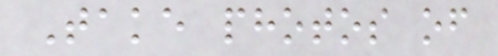Take photos of
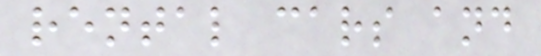rental cars and
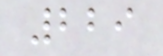229
